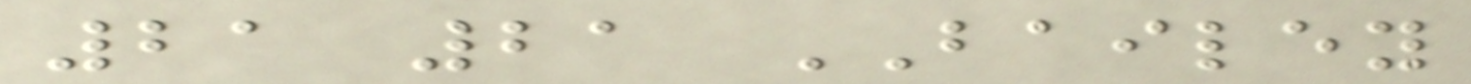21 21 BAILEY
